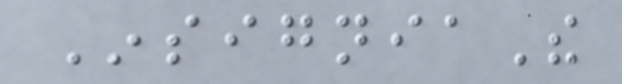InsigniaThe
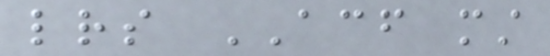letters ACF must
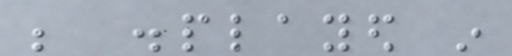be displayed in
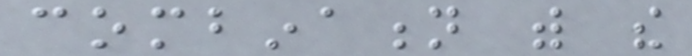combination with the
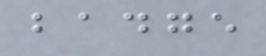badge
